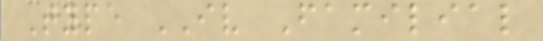Type IV Familial
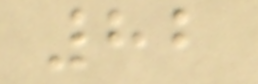82
